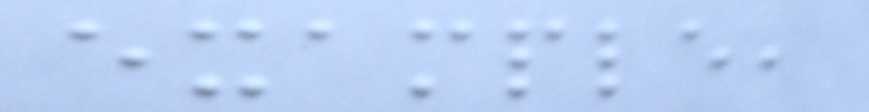example,
